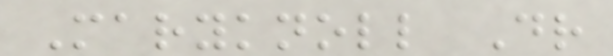Maryknoll Dr
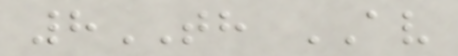8TH AV
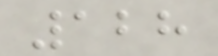128
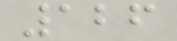126
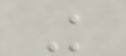K
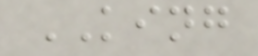KING
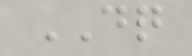DQ
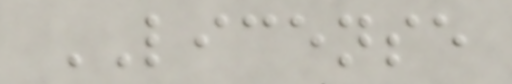LICENSE
